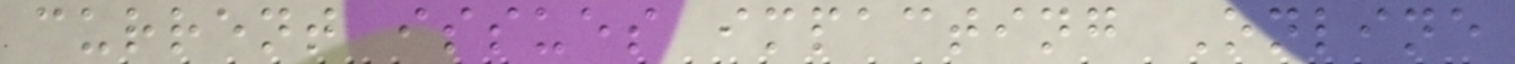current issues impacting Online
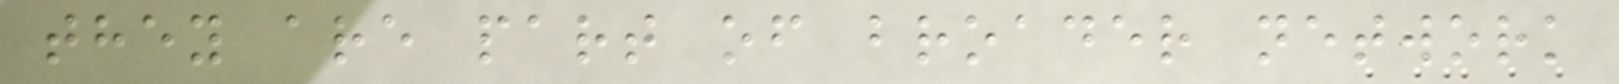they are part of broader network
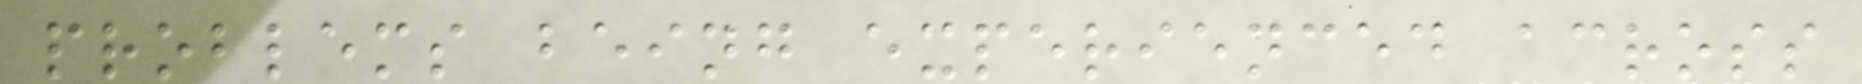problems being experienced across
